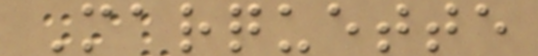Marquette
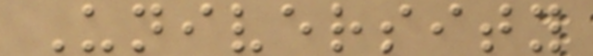University
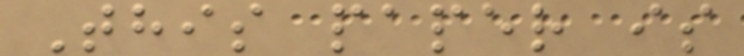This paper is
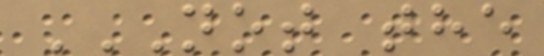NOT THE
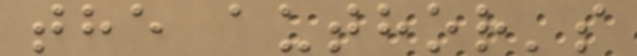the author's
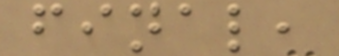final,
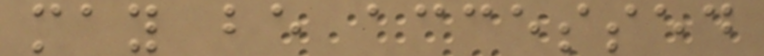may be accessed
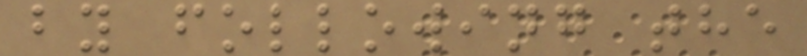by following the
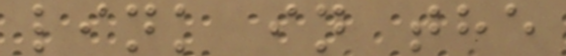link in the
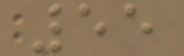55
